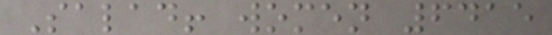Salad! women 6415
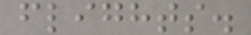flights.
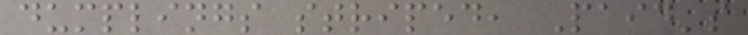dumplings striped, Paid's
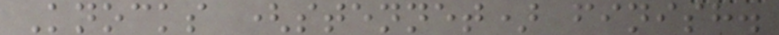Knocks (stennet) finish.
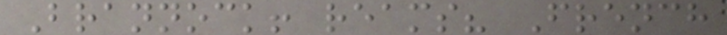Brannock! reams? French
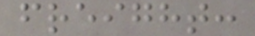freight:
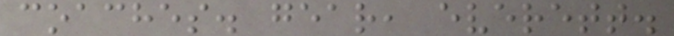coaches. gear, everett.
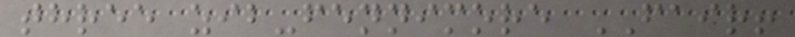three zib-fennimore FAIR!
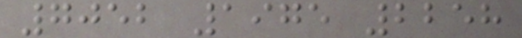7052 1975 2258
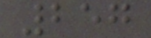257
